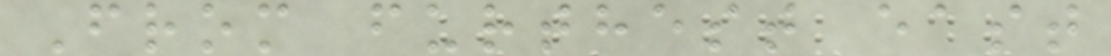From furthest east
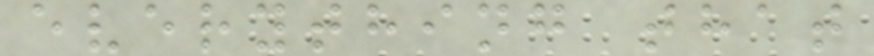everything that
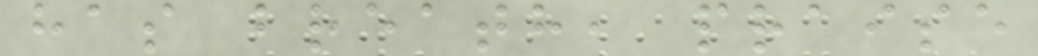has breath, praise
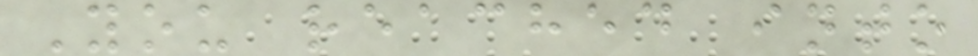You reached into
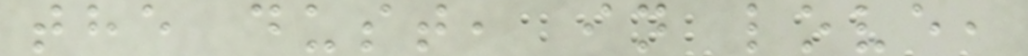the dust, in love,
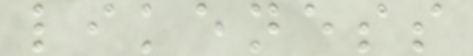likeness
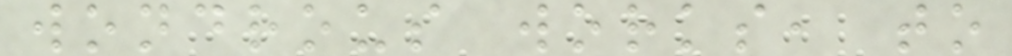wondrous works, to
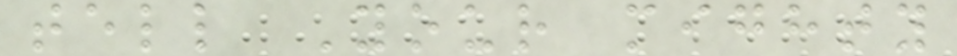tell Your mighty
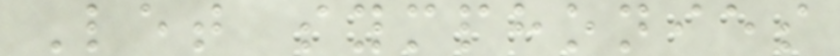Let symphonies
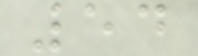54
